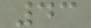43
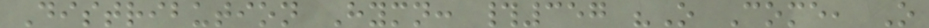Distribution Hymn: #357 "O Come, O
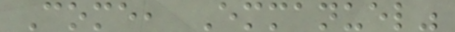Come, Emmanuel"
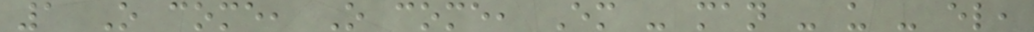1 O come, O come, Em - man - u - el,
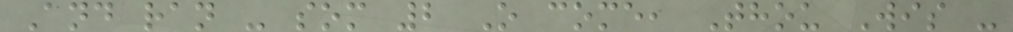And ran - som 2 O come, Thou Wis -
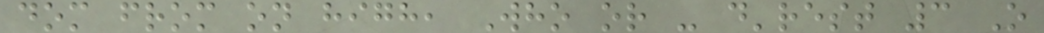dom from on high, Who or - d'rest 3 O
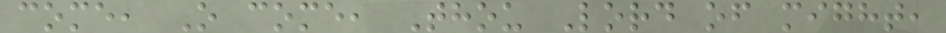come, O come, Thou Lord of might,
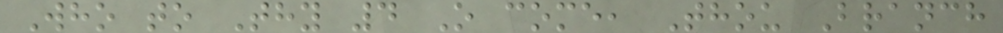Who to Thy 4 O come, Thou Branch
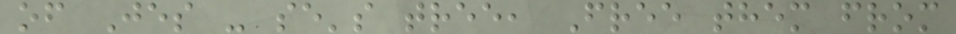of Jes - se's tree, Free them from
